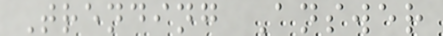Trending Answer
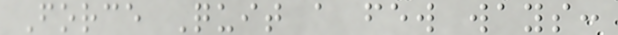Force Quit a few ways:
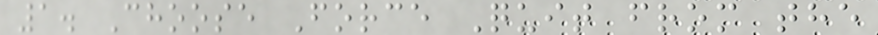1. Choose Force Quit from the
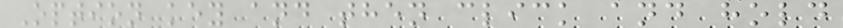Option key and then click and hold
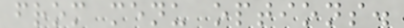from menu options.
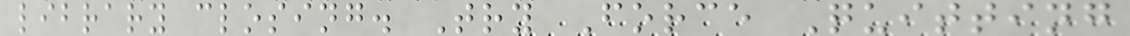library closing. Try Force Quitting
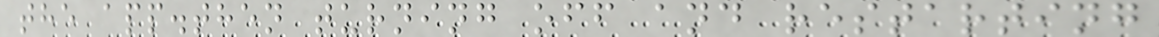the app.then turning off and restarting
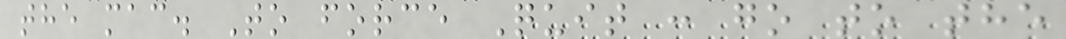the mac. To force Quit : go to the
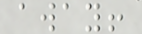away!
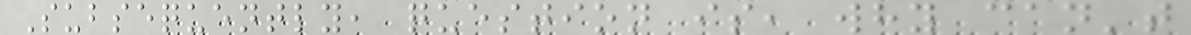Subsequently, question is, why can't
